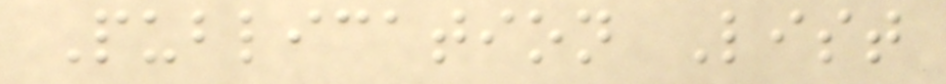Publication List
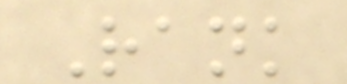Rank
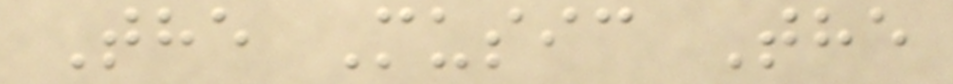The Music The
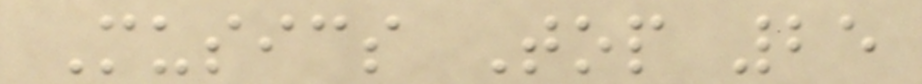Musics Top 25
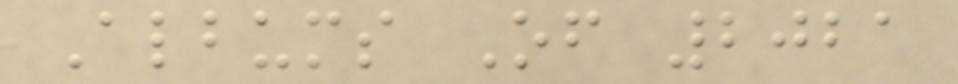Albums Of 2021
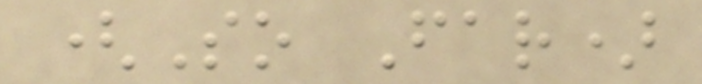(So Far)
